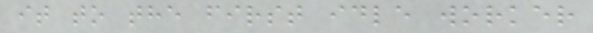it to the first idle worker
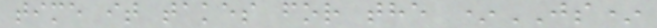time it takes for the *JS*
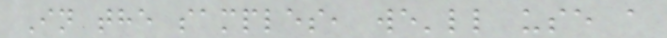In the samples, we'll use a
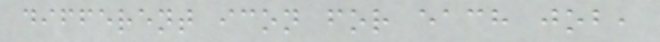different icon for each job,
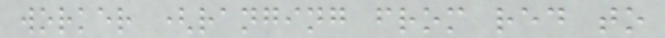worker (ranging from red to
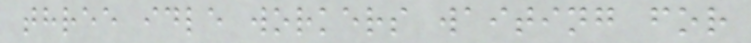three idle workers waiting for
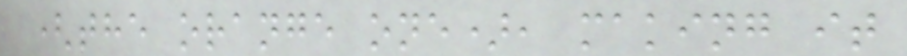(the orange one), making it
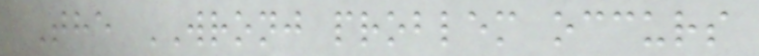The WRONJ problem occurs
